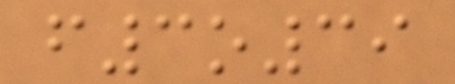f3o39
